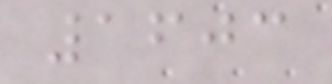1603
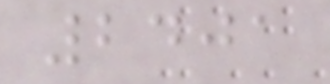2401
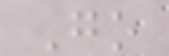Go
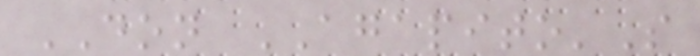DON AGAPITO'S
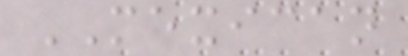MEXICAN
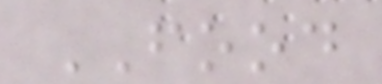FOOD
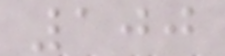100
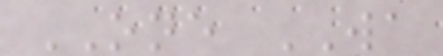ONE WA
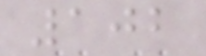102
